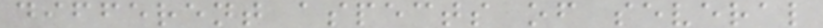different aspects of several
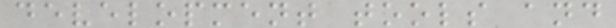development tools and
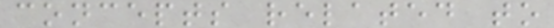concepts related to
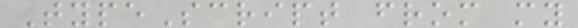TypeScript from my
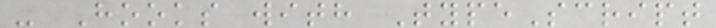- Hooks with TypeScript
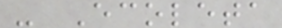- Ecoleta
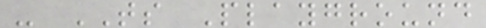- TS Playground
